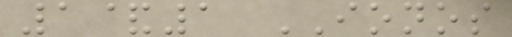1&1 IONOS
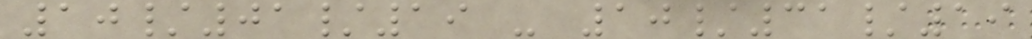10/01/19 - 10/31/19
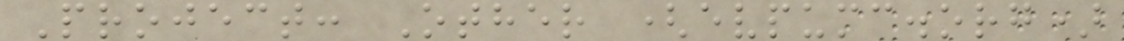Project: Other (evpumc.org)
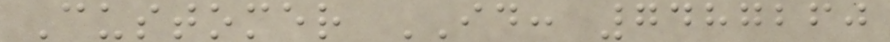Customer ID: 7487260
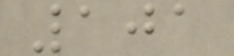101
